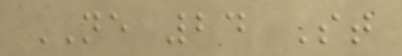NE 24 St
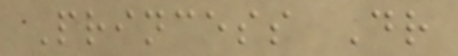Princess Dr
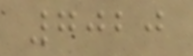7020
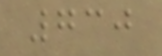730
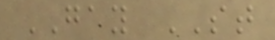GAY ST
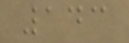143
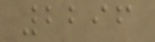2296
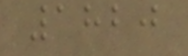1820
